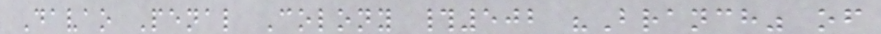Davao Penal Colony #502 "Branch" of
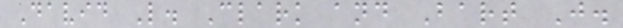David L. Clark and Bart J.
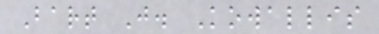Bart J. Kowallis
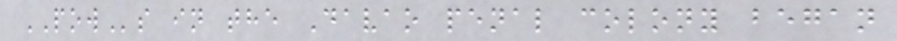POWs in the Davao penal colony began
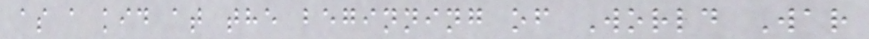as a kid at the beginning of World War
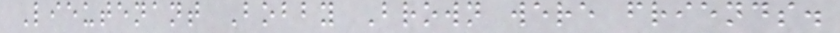Lieutenant Bobby Brown were friends.
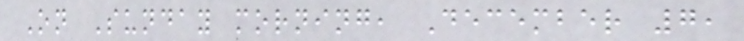On Sunday morning, December 7,
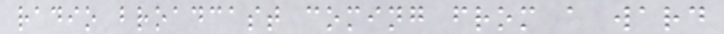radio broadcast coming from a ward
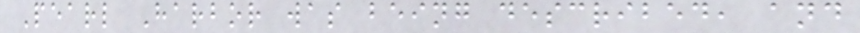Pearl Harbor was being described, and
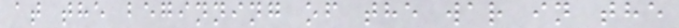at the beginning of the war in the
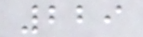229
